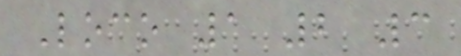Loco 1 2 3
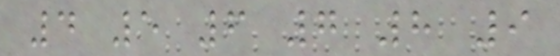4 5 6 7 8 9
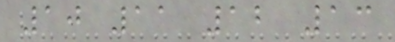10 11 12 13
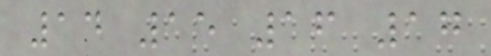14 15 16 17
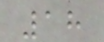18
